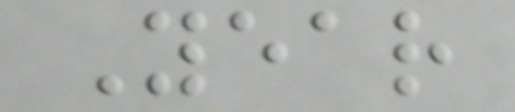Year
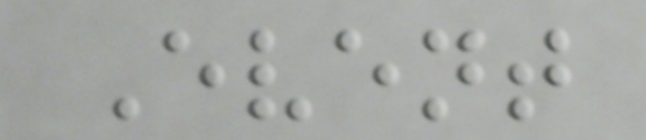Event
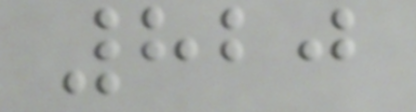820
